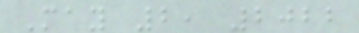May 2, 2022
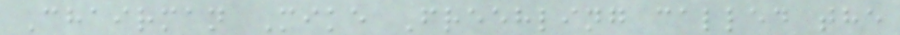Chairman Mike Freehling called the
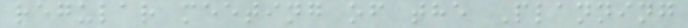regular meeting of the Planning
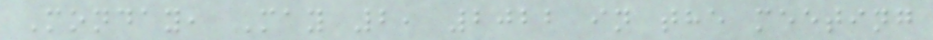Monday, May 2, 2022 in the meeting
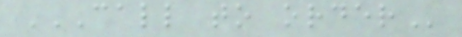CALL TO ORDER
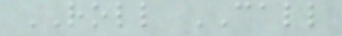ROLL CALL
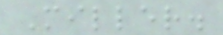Miller.
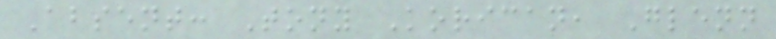Absent: Tony Korican, Glenn
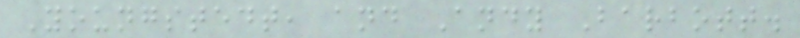Youngstedt, and Andy Barbott.
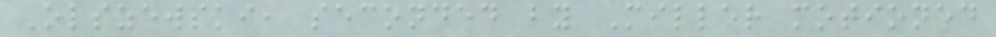Olszewski, seconded by Miller motioned
